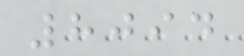8094
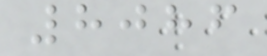8086
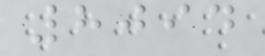8094
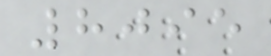8095
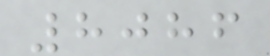8086
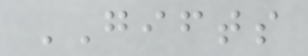GIFTS
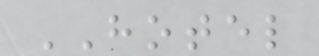HOTEL
